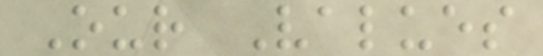Our Values
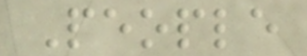People
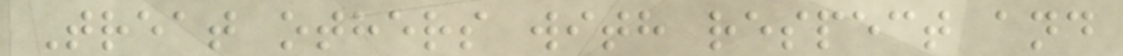Treat others with respect and
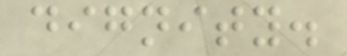dignity.
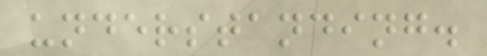understanding.
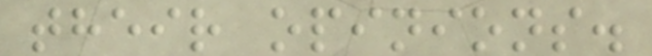their opinions.
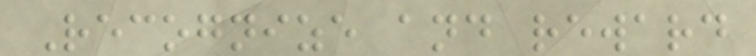Recognize and reward
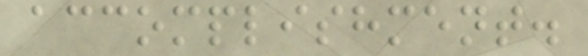accomplishment.
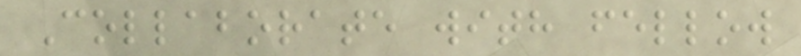Collaborate with fellow
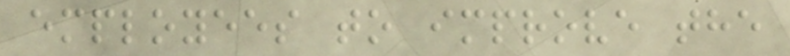employees to improve the
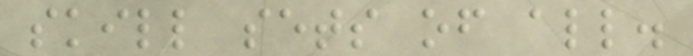skill sets of all.
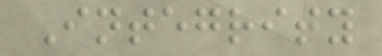Integrity
